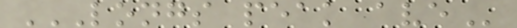LONGS PEAK AVE
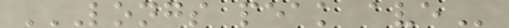LONGS PEAK AVE
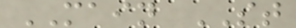MAIN ST
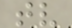tv
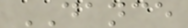DANCE
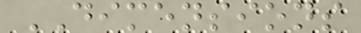DIMENSIONS
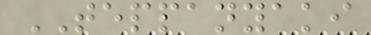TEPPANYAKI
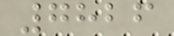7826
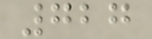727
